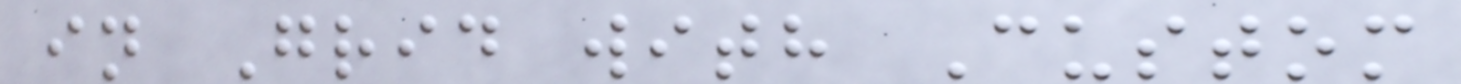in Grid with Custom
